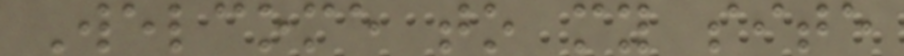Welcome to my site
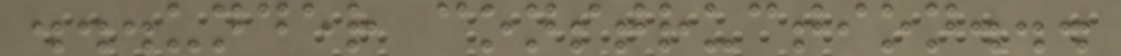...under construction...
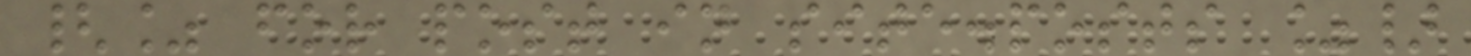{% for post in site.posts %}
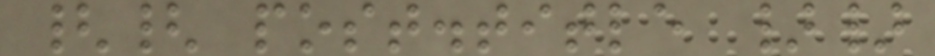{{ post.title }}
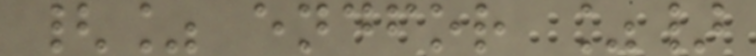{% endfor %}
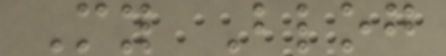My Blog
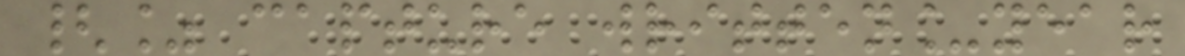{% capture written_year
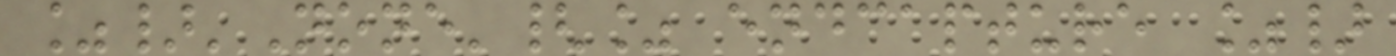%}'None'{% endcapture %}
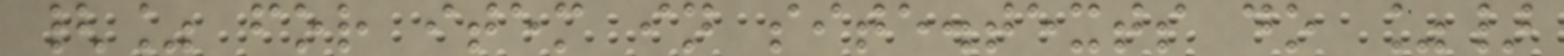{% for item in site.texts do %}
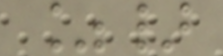%}
